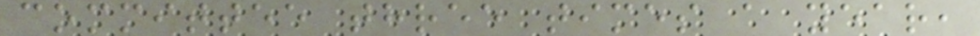committee three times a year,
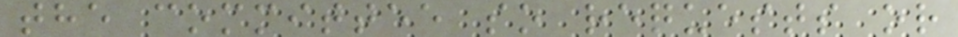the committee so requests or
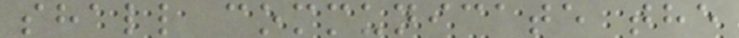shall communicate the
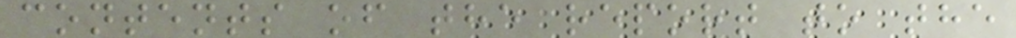contents of the report to the
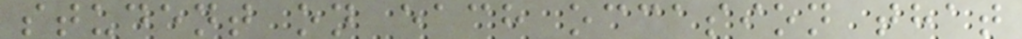student on each occasion that
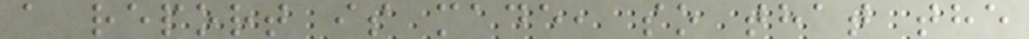a report is made, so that the
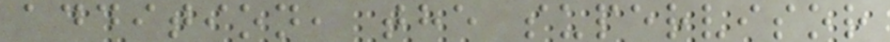addition, the supervisor
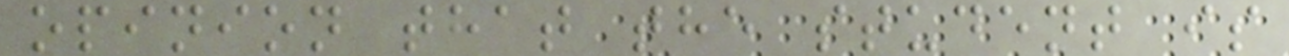opinion that the student is
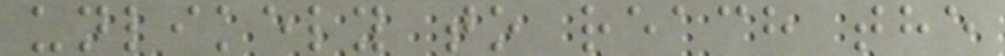unlikely to reach the
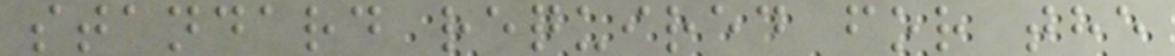standard required for the
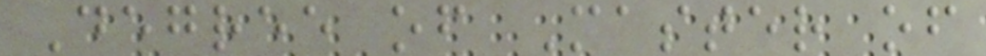Degree of Master of
